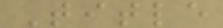Title
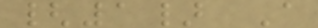{1} A
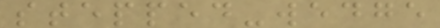stepped-wedge
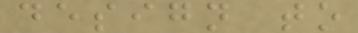design to
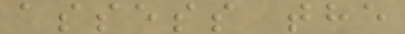assess the
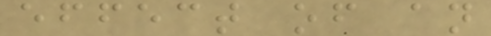effect of an
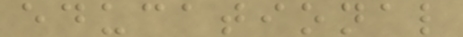educational
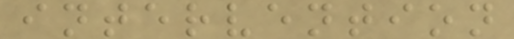intervention
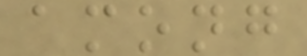among
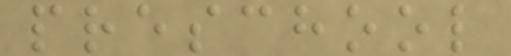preschool
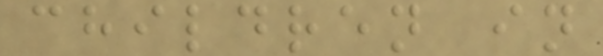children in
